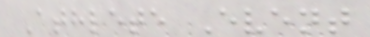Athlete Event
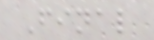Final
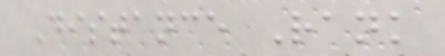Distance Rank
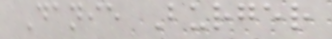Danie Burger
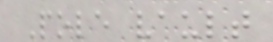Pole vault
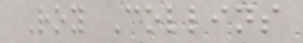Roy Collins
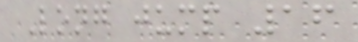Long jump 16
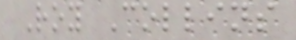Roy Collins
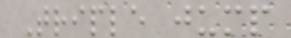Triple jump
